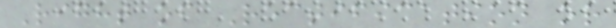Right of Rectification or
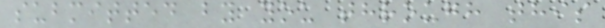submitted by you through this
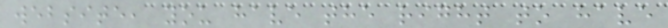website, you have the right to have
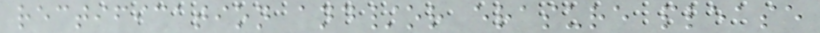rectification and/or erasure please
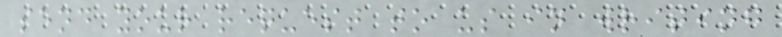send your request to us in writing
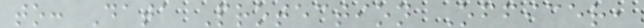to: Data Protection Officer,
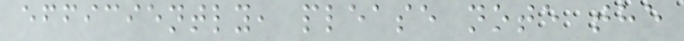efficiently, please note the
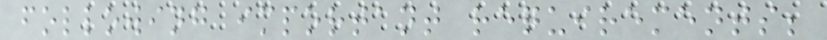following important requirements;
